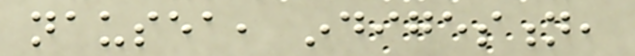nausea, indigestion,
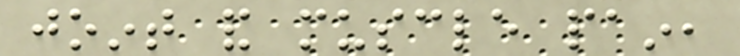joint and muscle pain,
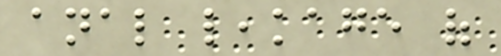anal leakage of
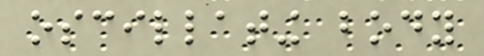oscillating body
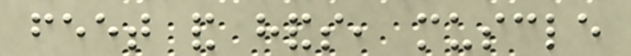feet and hands, muscle
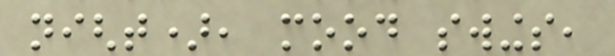night), mood swings,
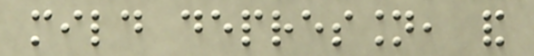mild depression, and
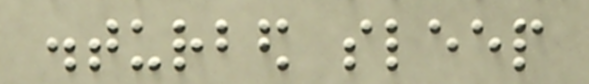disturbed sleep
